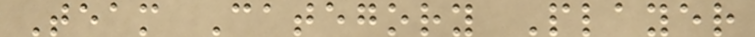Team Category Player
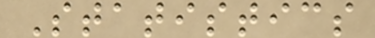Statistics
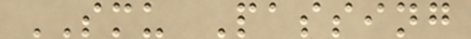SMU Passing
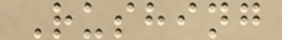Rushing
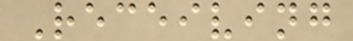Receiving
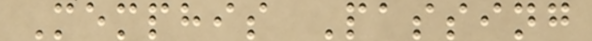Memphis Passing
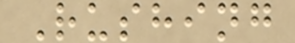Rushing
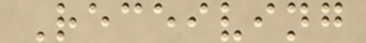Receiving
